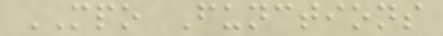MPO Functions
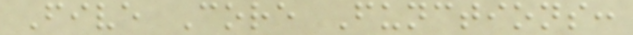Five Core Functions:
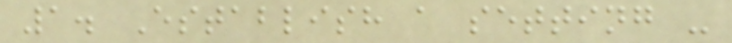1. Establish a setting -
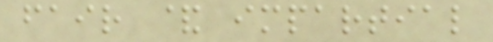fair & impartial
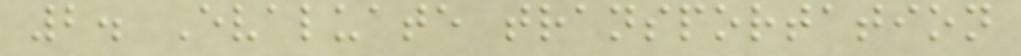2. Evaluate transportation
